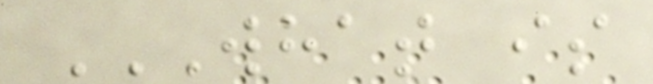WHAT IS
